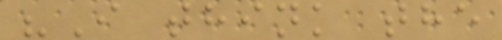"I think the
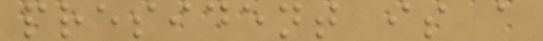president is a
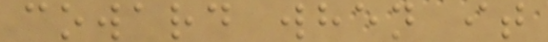coward when it
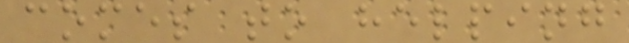comes to helping
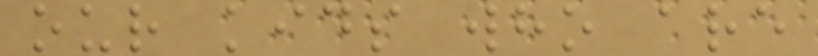our kids who are
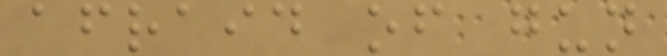afraid of gun
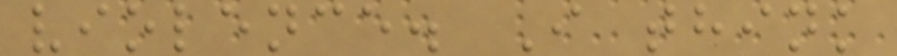violence. I think
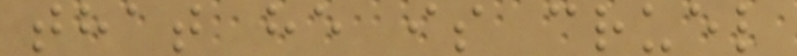that he is cruel
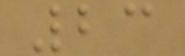23
